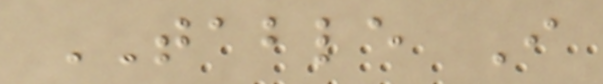TABLE I
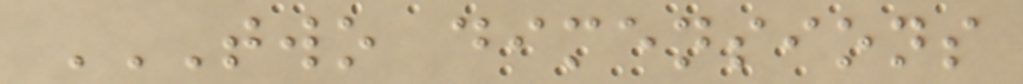TWO DIMENSIONS
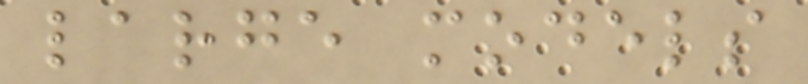large models
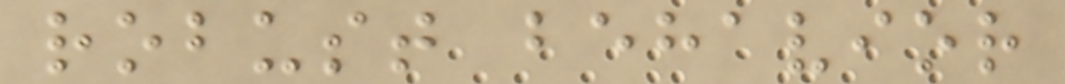robust behavior
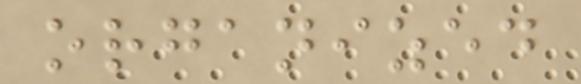organized
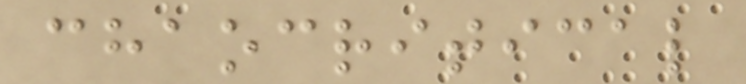chaocritical
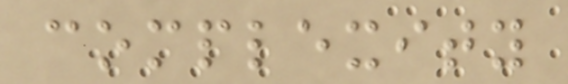complexity
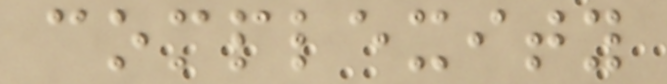complexity
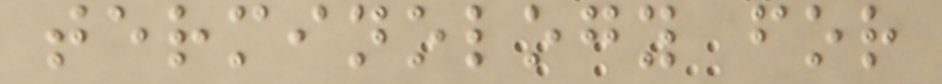terminology for
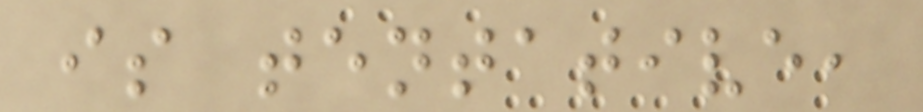is tentative,
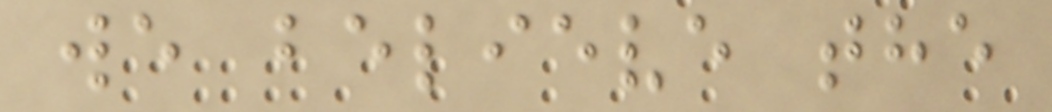we believe the
